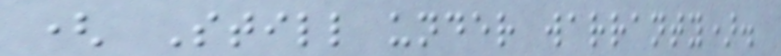( Still under warranty).
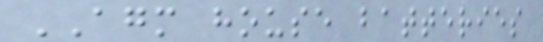AGM house batteries
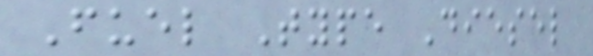Fuel Type Diesel
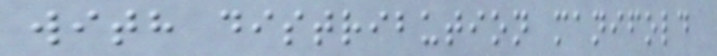with distribution manifold
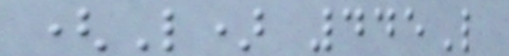(L) 445L
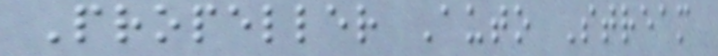Propeller Auto Stream
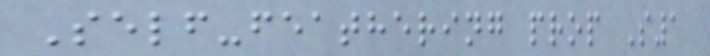Self-feathering prop S1
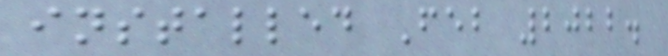installed Feb 2022.
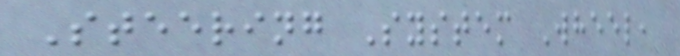Steering System Wheel,
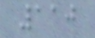110
